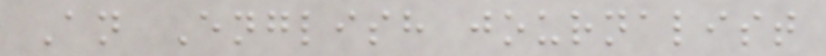An English journalist
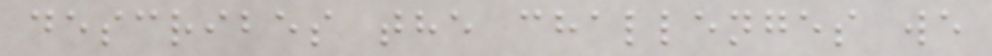describes the challenges we
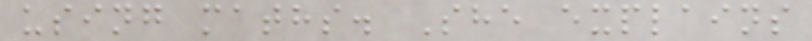using maths. She explains
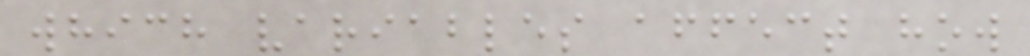which variables affect how
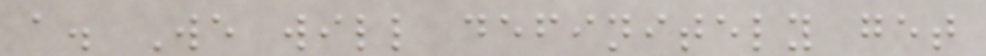a. We will definitely get
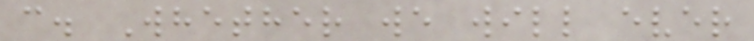c. Whether we will ever
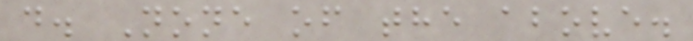d. None of the above.
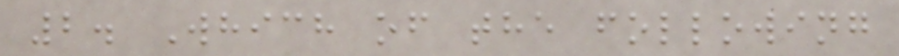2. Which of the following
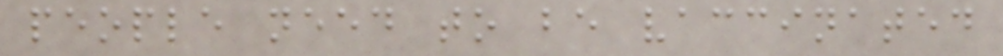people need to be vaccinated
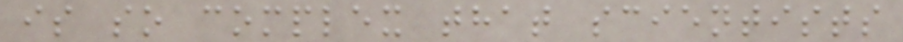is so complex that scientists
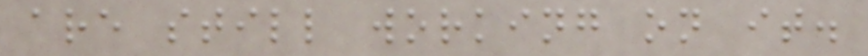are still working on it.
